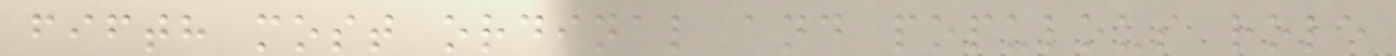fifth most ordinal and populous role
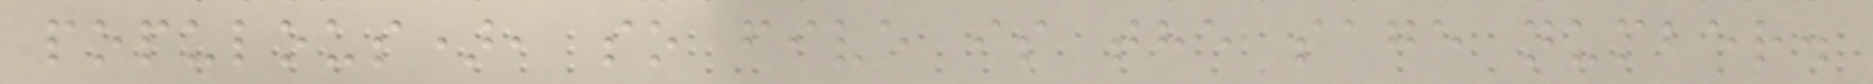populous), so five is the sage number.
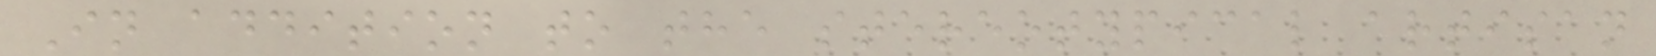In addition to the stereotypical artisan
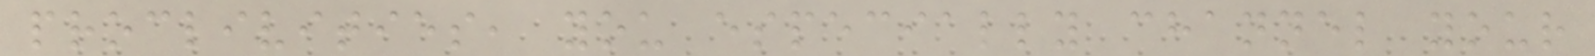proclivities, you especially channel your
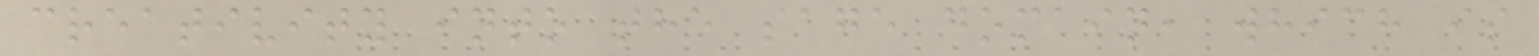creativity into the sage domain, which is
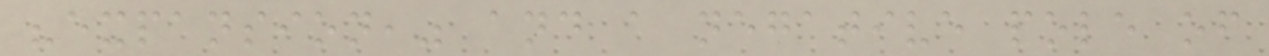"expansion," and a negative pole of
